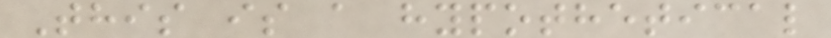This is a hypothetical
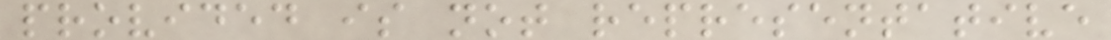provided is not representative
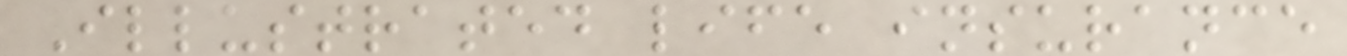Illustrated life insurance
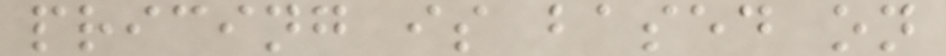pricing is based on
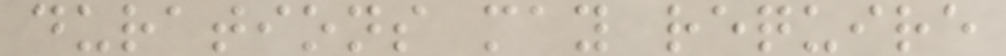durations may require
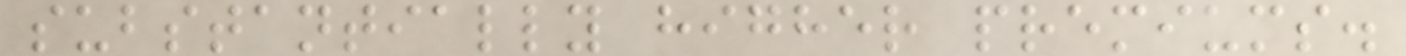substantially higher premiums.
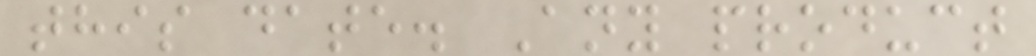this date. Any product
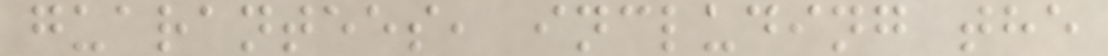guarantees, including the
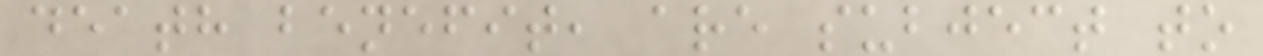death benefit, are subject to
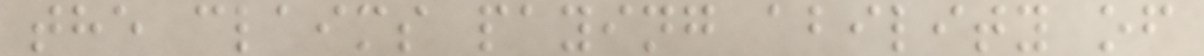the claims paying ability of
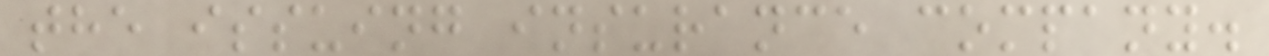the issuing insurance company.
